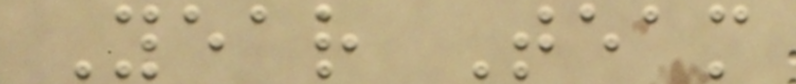Year Team
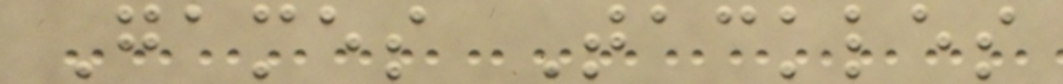Games Tackles
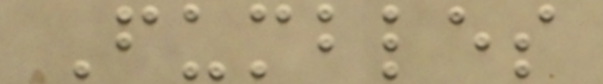Fumbles
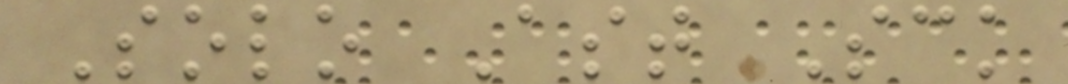Solo Ast Sck
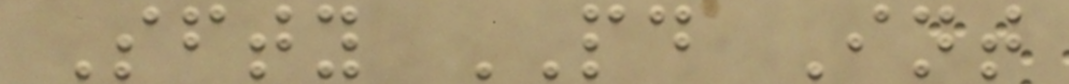Sfty PD Int
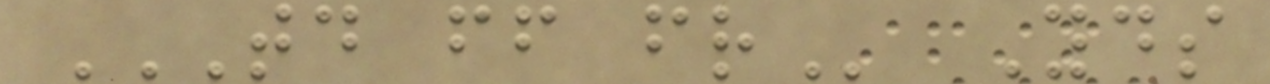TD FF FR Yds
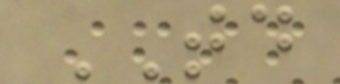TD
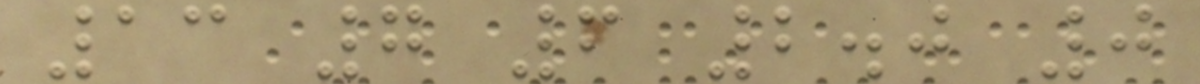13 7 6 2.0 0
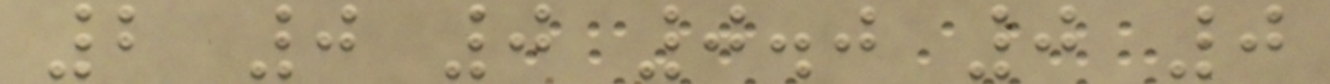2 0 0 0.0 0 0
